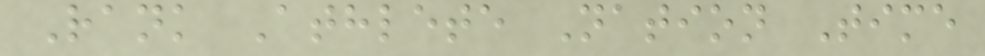Rank Athlete Nation Time
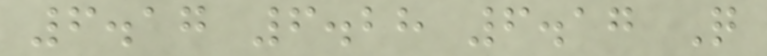6.17 6.28 6.17 Q
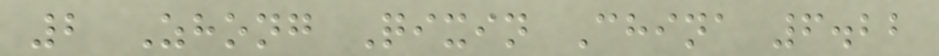2 Zhong Qixin China 6.22
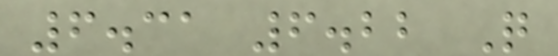6.31 6.22 Q
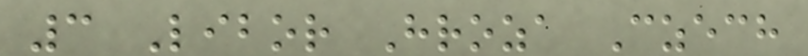3 Libor Hroza Czech
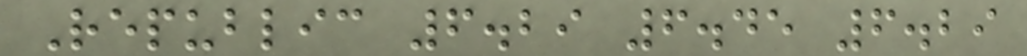Republic 6.29 6.45 6.29
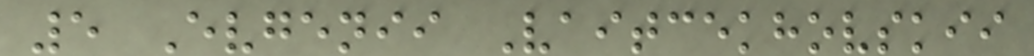5 Evgenii Vaitcekhovskii
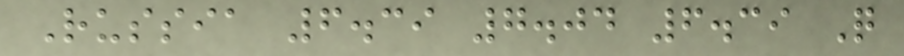Russia 6.39 7.04 6.39 Q
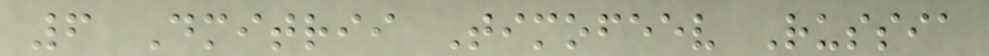6 Dmitrii Timofeev Russia
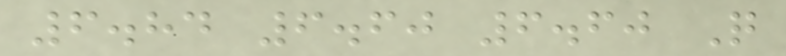6.84 6.60 6.60 Q
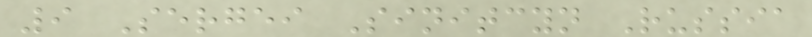9 Sergei Sinitcyn Russia
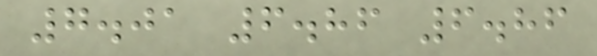7.01 6.86 6.86
